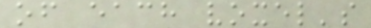of each voxel's
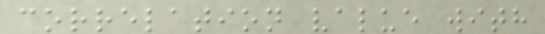correlation value with
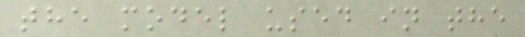the model used in the
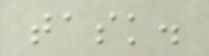task.
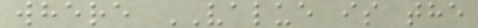where VALUE is the
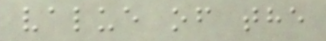value of the
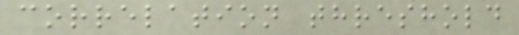correlation threshold
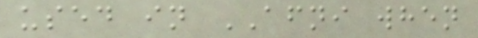used in AFNI when
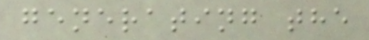generating the
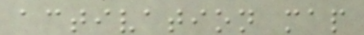activation map
